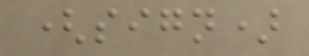(sign)
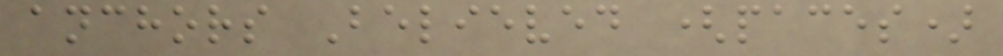anchors Believed (paces)
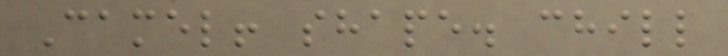Camel! shape. chill
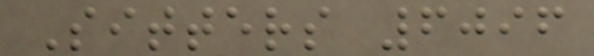Sitters 6096
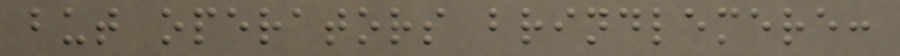but operators brindlemere:
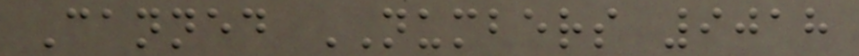Canned NUMBERS 9018
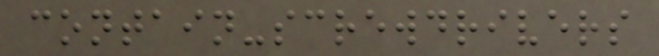contain-screwdrivers
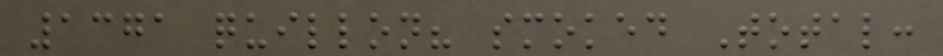1371 quillon? smoked Total:
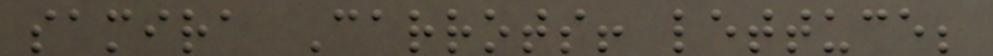samira Carrots! lettuce;
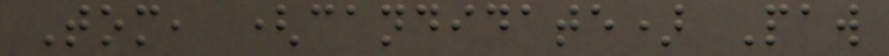Tom, (candidate) Paw
